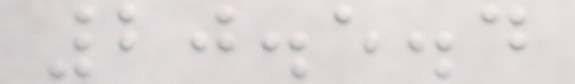20.5.4
